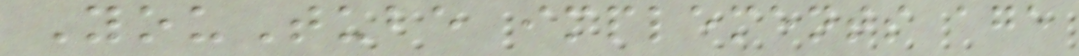YouTube implements age
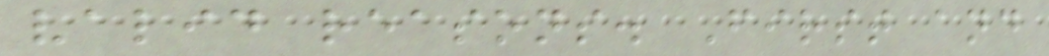valid reasons. First and
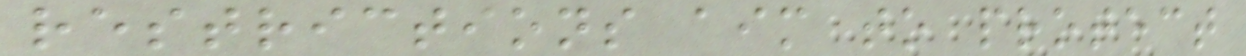restrictions aim to protect
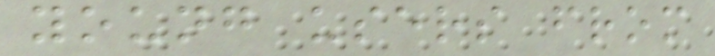young users from
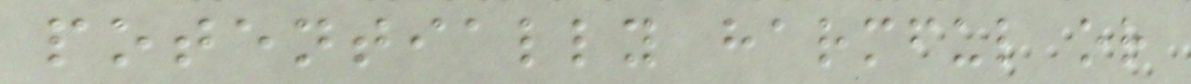potentially harmful or
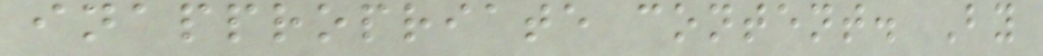inappropriate content. By
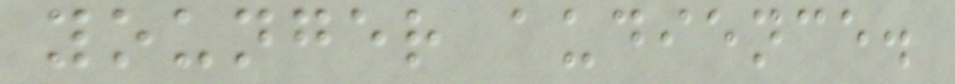younger audience.
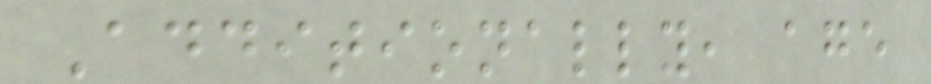Additionally, age
